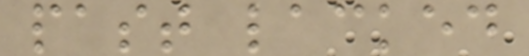past lacked
